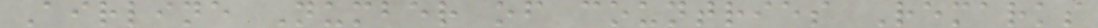Airline Number of countries Remarks
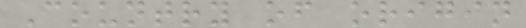Country of origin
